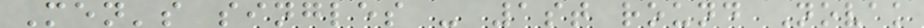Men's singles - 1st round Novak
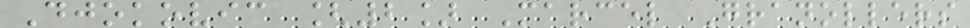Djokovic [2] Marcel Granollers
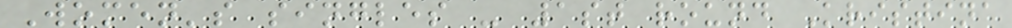Women's singles - 1st round Kristina
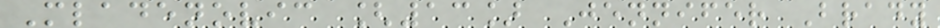Mladenovic [13] Jennifer Brady
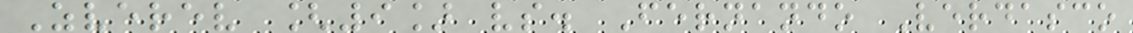Zverev [9] vs. Fernando Verdasco
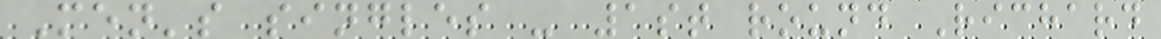Men's singles - 1st round Richard
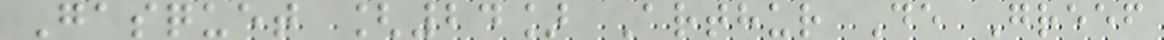Gasquet [24] Arthur De Greef
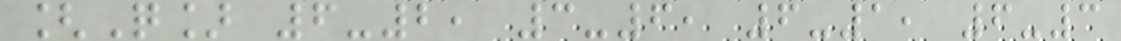[Q] 6-2, 3-6, 6-1, 6-3
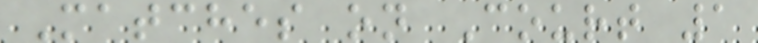Matches on Court 1
